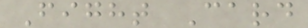Fight Card
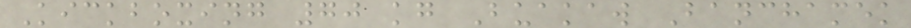Kickboxing 70 kg Buakaw Banchamek
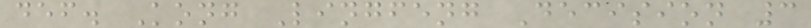def. Kong Lingfeng Decision 3
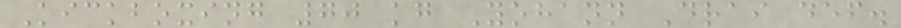Kickboxing 70 kg Yohann Drai def.
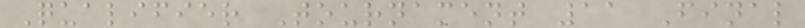Qualifier Tournament 11 Final
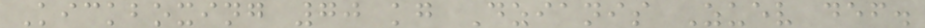Kickboxing 70 kg Dzianis Zuev def.
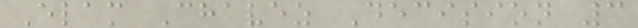Elam Chavez Decision 3
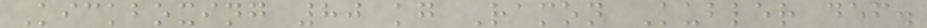Kickboxing 80 kg Ramon Kubler def.
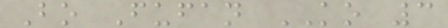Bo Fufan KO 3
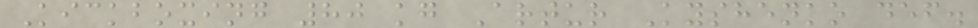Kickboxing 80 kg Artur Kyshenko def.
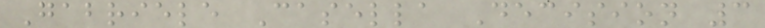Gabriele Casella Decision 3
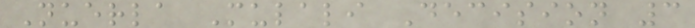Nuerla Mulali Decision 3
